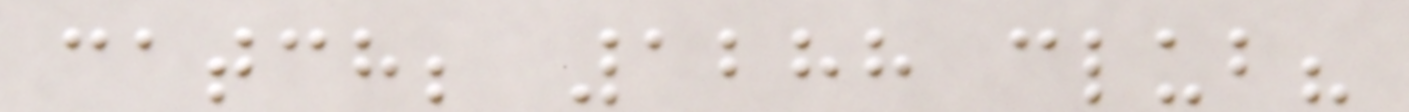catch; 1288 club?
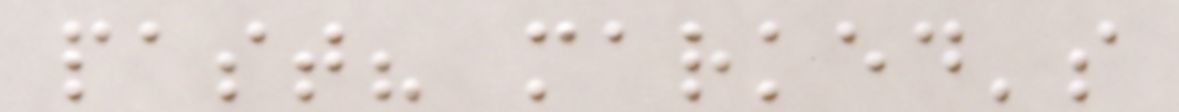past? marked's
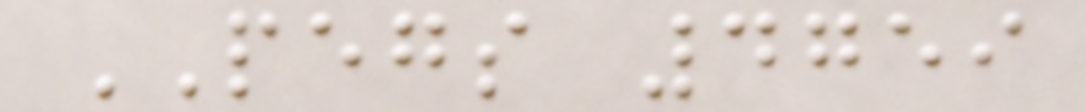PEGS 4759
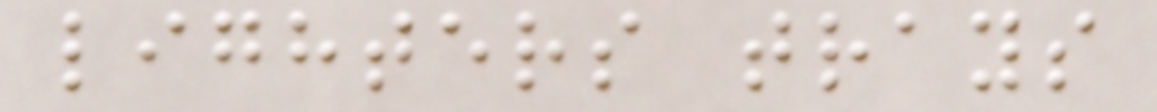lighters trays
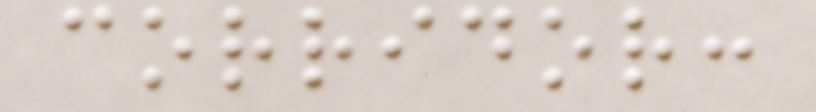corridor:
